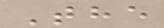The
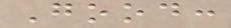Good:
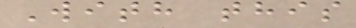With this
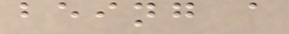being a
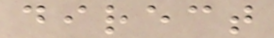direct
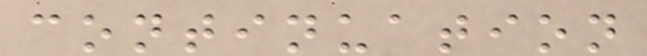continuation
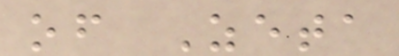of Zeta
